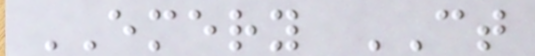EMERY CT
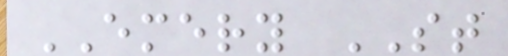EMERY ST
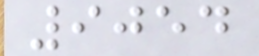9054
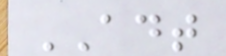ADT
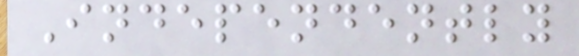Independently
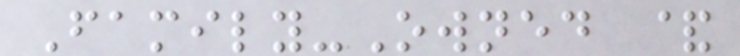Family-Owned &
